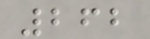262
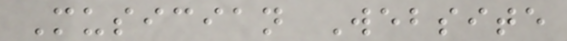Musician Website
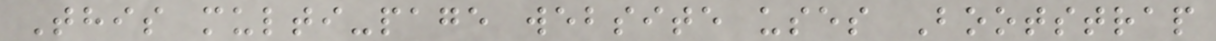This multi-page website uses Bootstrap
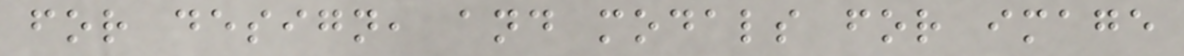for design, and modals for image
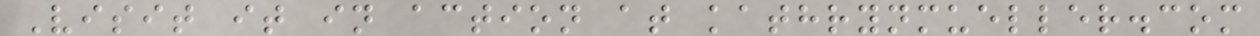Visit it in action at kathrynmueller.com
